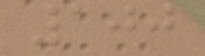100
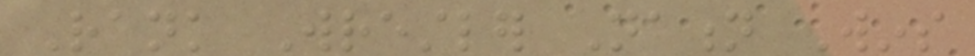Rank Wrestler Nation Wins
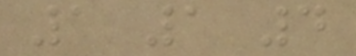1 1 4
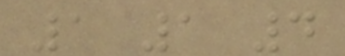1 1 4
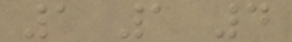1 1 4
